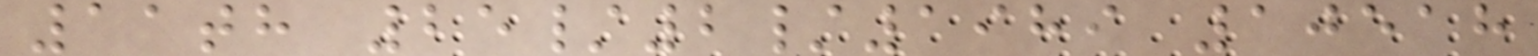11th 25/2/1989 10518
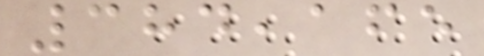384,165
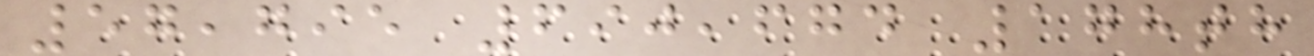57,795 690,674 178th
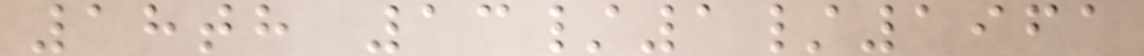18th 13/1/1961
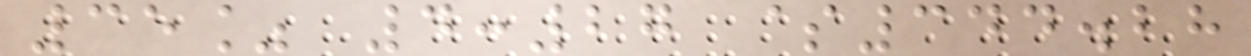35% 4:27 $344.28
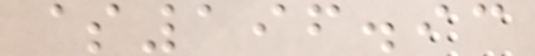$196.93
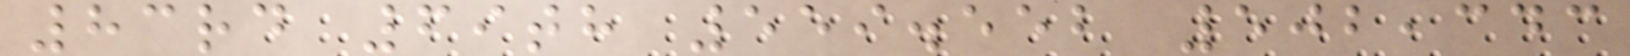83rd 69th 559.552 502,343
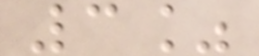3%
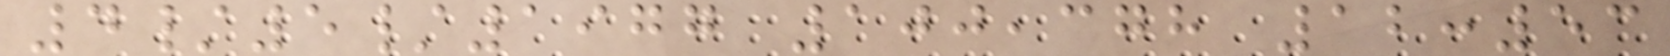4/5/1977 100,378 12:53
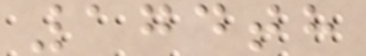174th
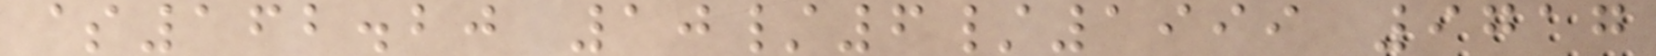$162.20 10/6/1999 9717
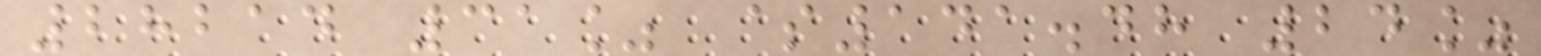28214 31% $141.48 24%
